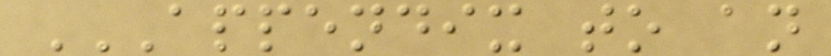APPENDIX TO AN
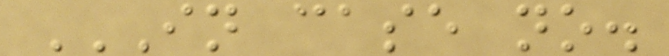IN CASE NO.
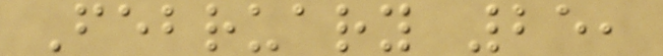February 25,
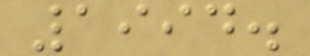1994.
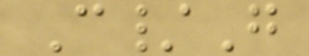C/G
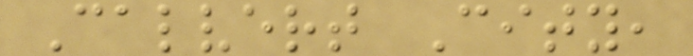Calvert City,
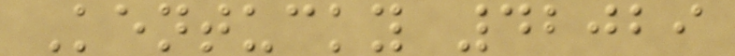Kentucky 42029
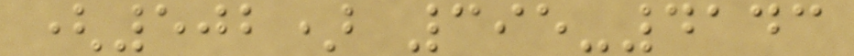(502) 395-4143
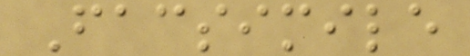Facsimile
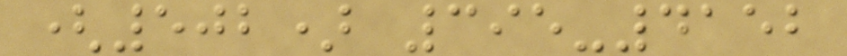(502) 395-4152
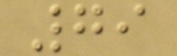79
